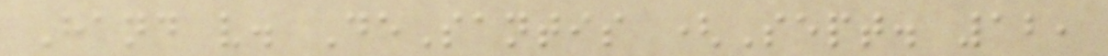Hand v. DeSantis (Sept. 12,
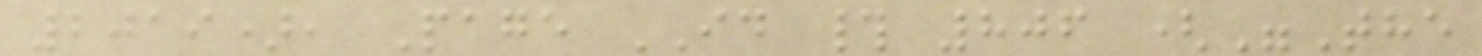2019), Page ID # 806 ("The
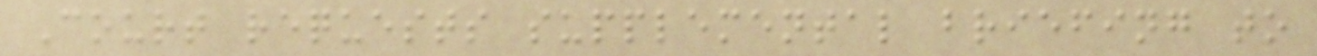Court requests supplemental briefing to
